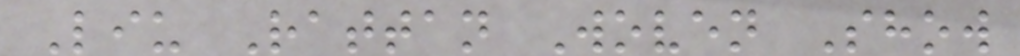Liu Rattan Woven Show
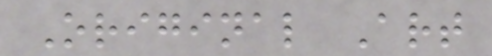Original Art
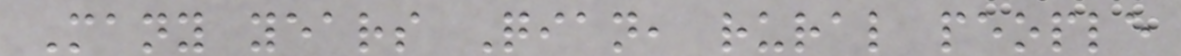Many years Qian, rural people
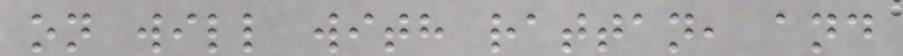on will with rattan, and
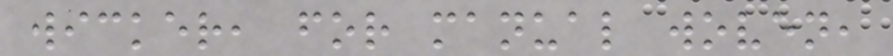wicker, for manual woven,
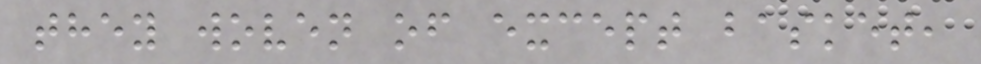they woven of except basket,
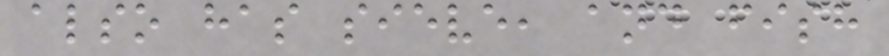also has sieve, and fish
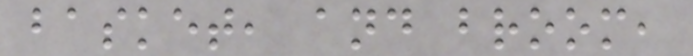basket, and broom,
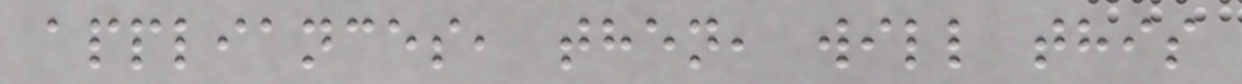appliances, then, will this
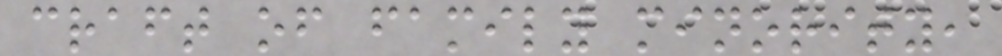craft of family minority,
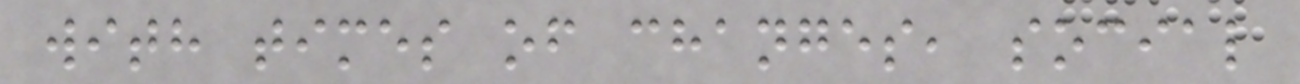with times of changes, social
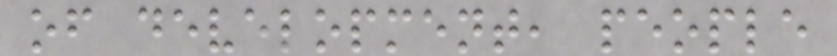of development, people
